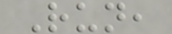Run,
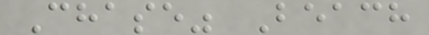Chase" Beach
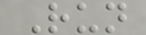Run
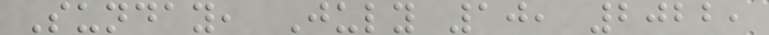Sunday, July 10, 2022,
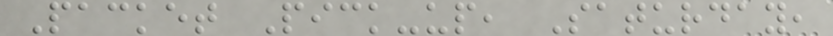Packet Pick-up, Saturday,
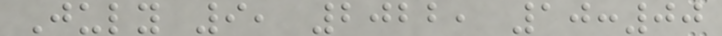July 9, 2022, 10:00
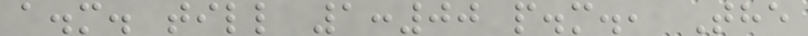a.m. till 1:00 p.m., The
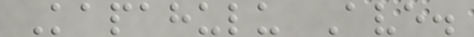Kapahulu Ave.
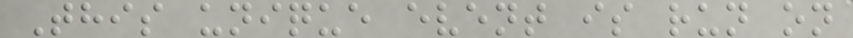This unique event is run on
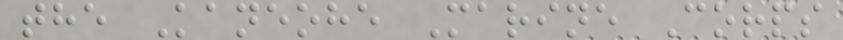the Kaneohe Marine Corps
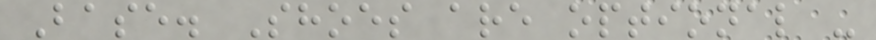Base. Shoes are optional -
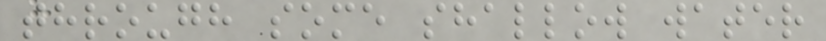through some shallow water
